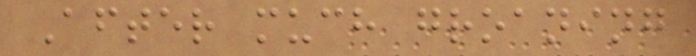After much groaning
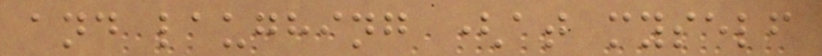and laughing (at myself
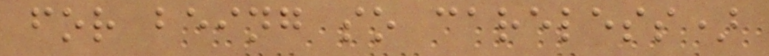for being so careless)
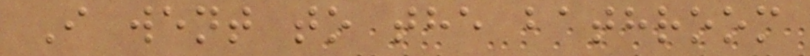I went to the bathroom
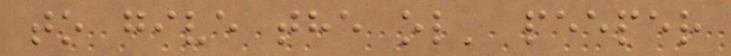to give the ol' peeper
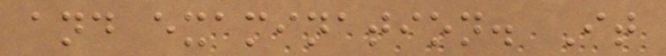and examination. It
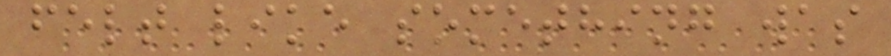felt like something was
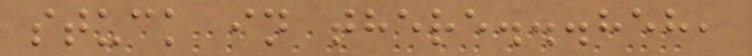stuck in there...heh,
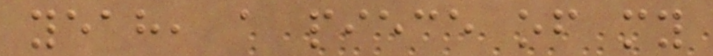yeah, a piece of my
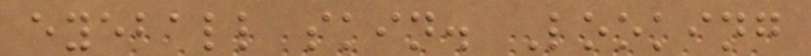eyeball skin. Looking
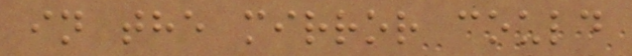in the mirror could
